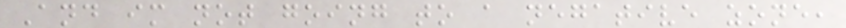And im not going to a negative zone,
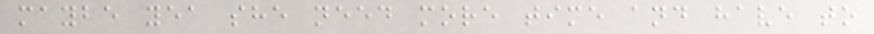maybe yea she need more time and have to
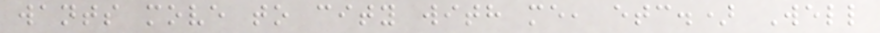wants move to city with me, etc.) Well
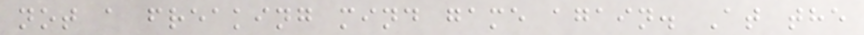not a freaking mind game again. At the
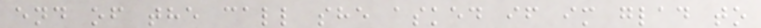end of the call she asked if im glad to
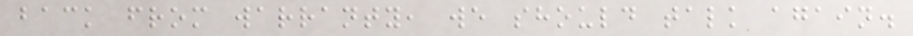back from warranty, we should talk again.
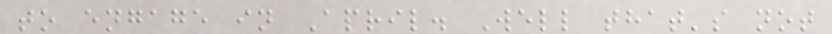to engage in April. Well that's not
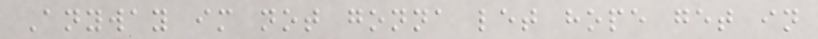Anyway im not gonna let hope get in
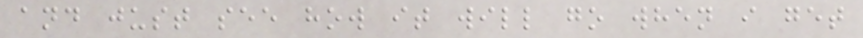and just see how it will go when i get
